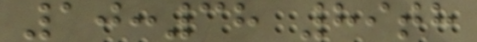10:38 89th
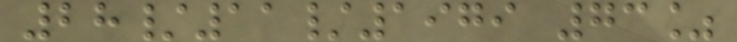28/11/1979 73%
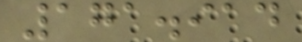171.914
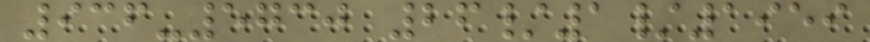936-5730 26/1/1959
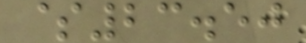$23.50
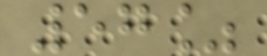57%
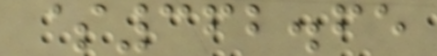$362.65
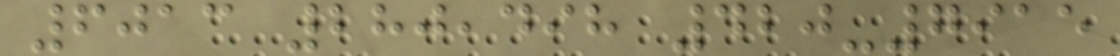6013 280,498 420-7915
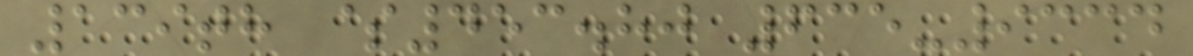139th $453.80 635-9334
